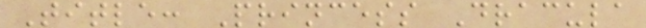Title: Princess Dracula
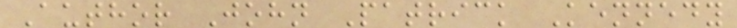Author John Patrick Kennedy
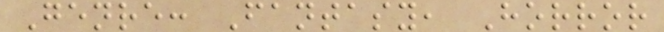Genre: Fantasy, Horror
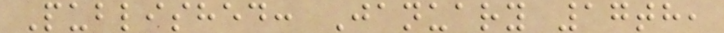Published: January 17th,
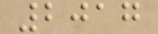2017
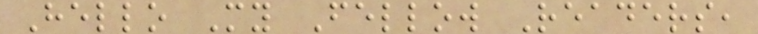Hello My Fellow Readers,
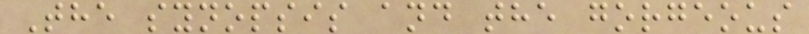The synopsis and the gorgeous
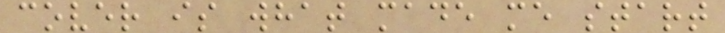cover is what made me start
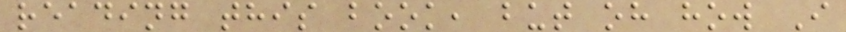reading this book, but oh how I
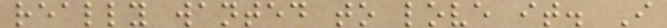really wanted to love it. I
